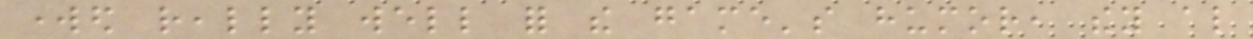worked really well for the game's humor, they also
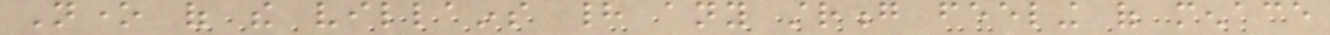None of the villains had any strong feeling of menace
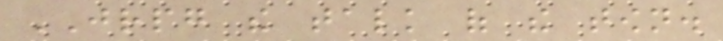JRPG the talk of the town.
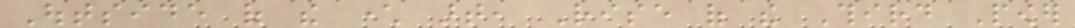Outside of the character art, Rise of the Third Power
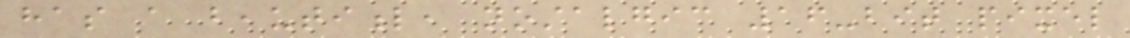has a beautiful, nostalgic 16-bit pixel
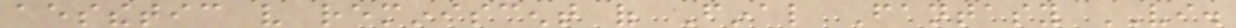aesthetic very reminiscent of Final Fantasy VI.
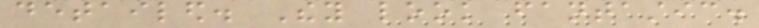detailed. They look fantastic.
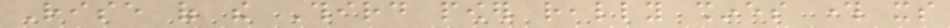Rise of the Third power really shines through its
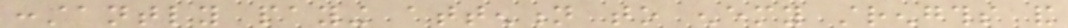constantly paying attention to enemy strengths and
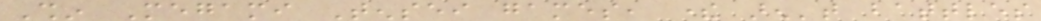Shin Megami Tensei games, there aren't battles
